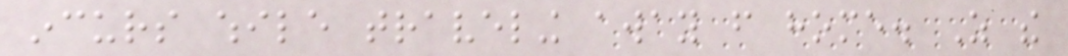incurs while traveling away from home. As the
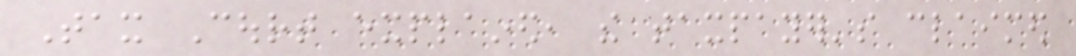Tax Court explained, the taxpayer's claimed
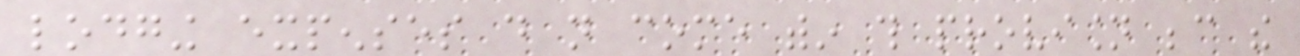lodging expenses do not come within this provision because the
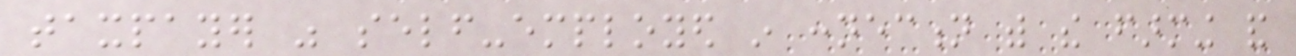taxpayer was self-employed in connection with the farming and
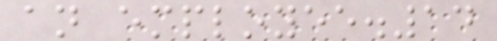an employee.14
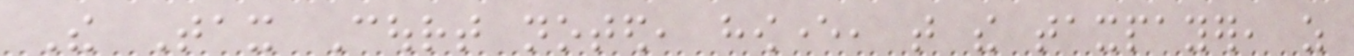The Tax Court noted, however, that the taxpayer, as
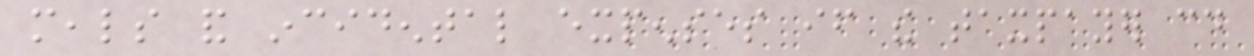meals and incidental expenses if the taxpayer could
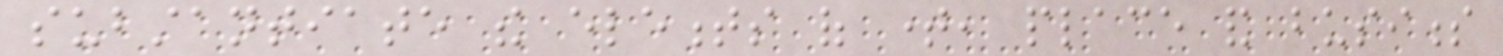substantiate the elements of time, place and business
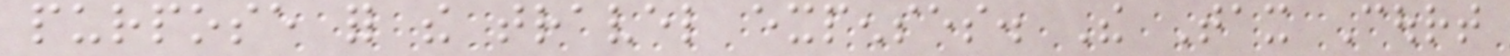purpose for the travel expenses. The Tax Court
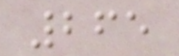265
